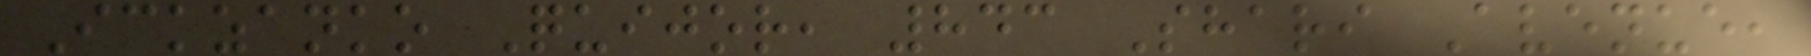Ickzanko Quijor, 843 Shari Avenue,
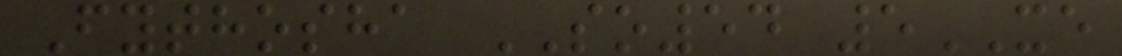Fythosha SO54 5XE
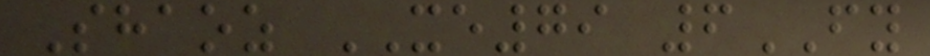Shaoz XE79 6FY
